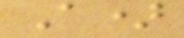A)
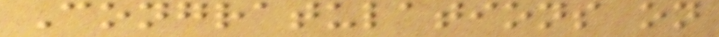Congratulations on
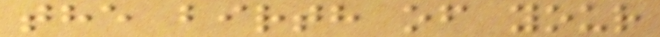the birth of your
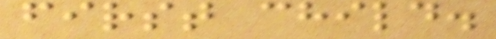first child.
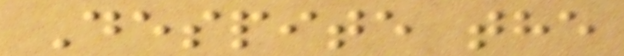Despite the
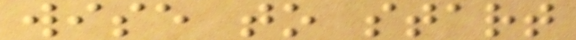wise to start
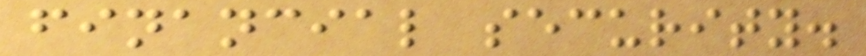financial security.
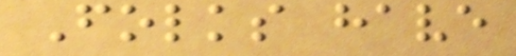Folks have
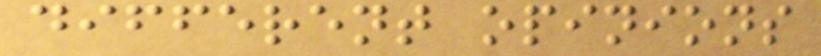different opinions
